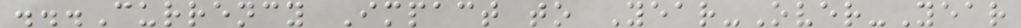...Currency Impact to Year-Over-Year
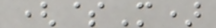($M)
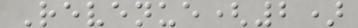Revenue(2)
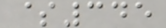$345
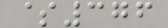$376
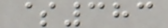$383
